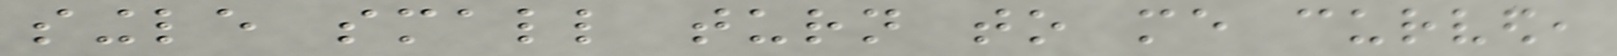single small turn to me curved,
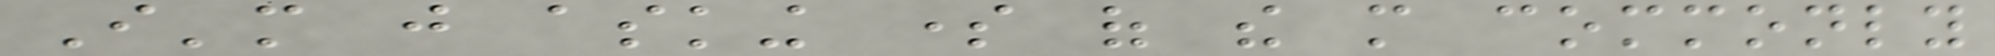I'm just asking some of the more commonly
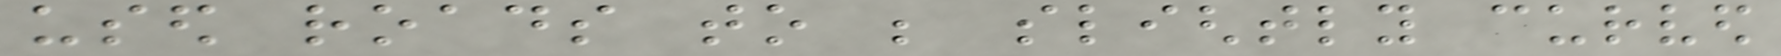used roads to be slightly curved
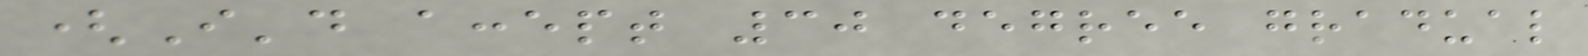(I'd accept 30 degree gradual
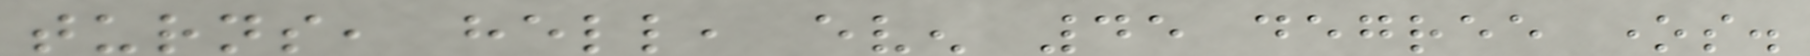turns, hell, even 45 degree ones.
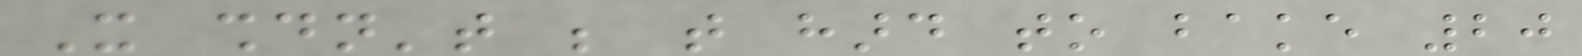It shouldn't be that hard to bake 20
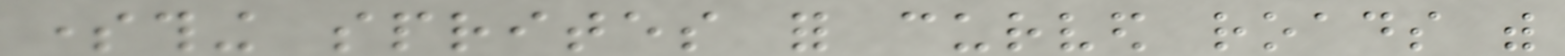something sprites for curved roads with
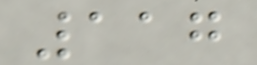117
